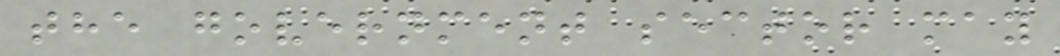the government sector may
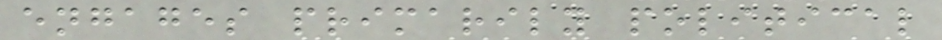engages primarily political
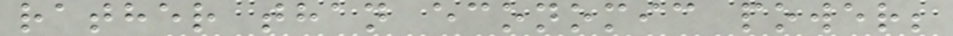rather than economic power;
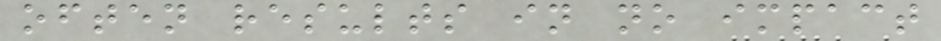often results in no impact
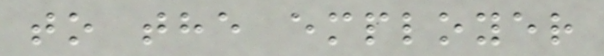to the employer
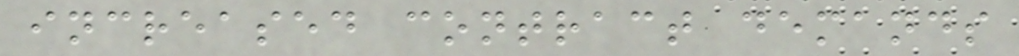increased contract demands
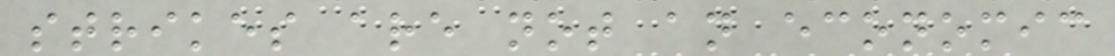strikes are not an economic
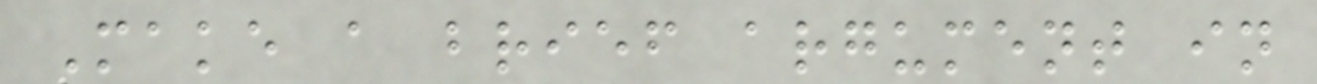Make a brief argument in
